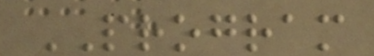PROGRAM
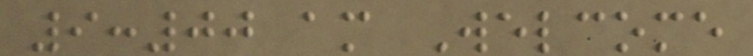9:00 am Welcome
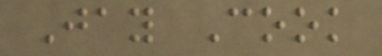Jay Cook
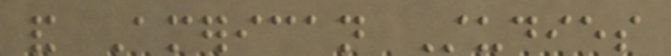and American Studies
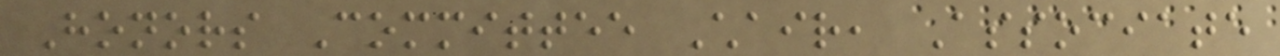Honors Committee Chair, Associate
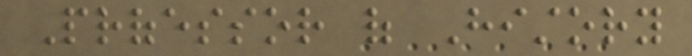Professor of History
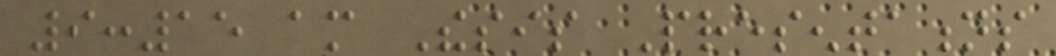9:15 am Thesis Presentations
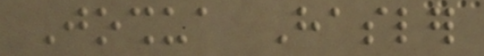Joshua Hasler
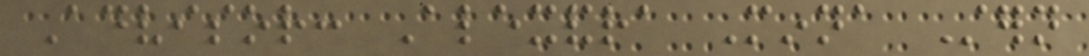Advisor: Alexandra Minna Stern
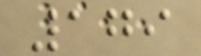179
